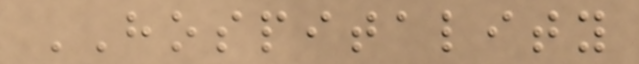HOSPITALITY
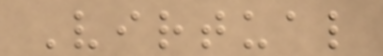Virtual
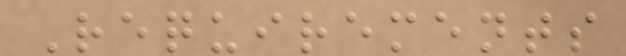Requirements
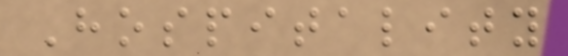Hospitality
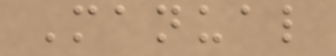Manual
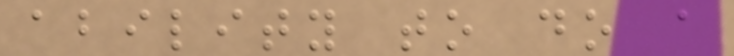ability to do a
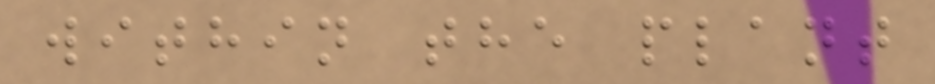within the plant
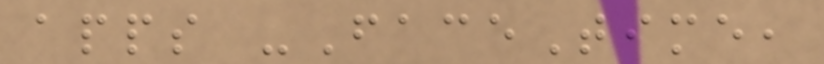apps -FaceTime,
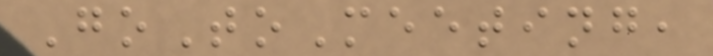GoToMeeting,
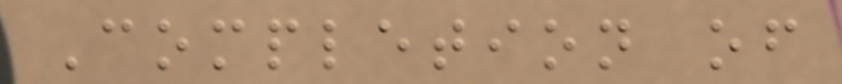Completion of
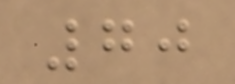70
